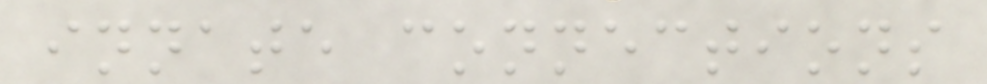innate connections
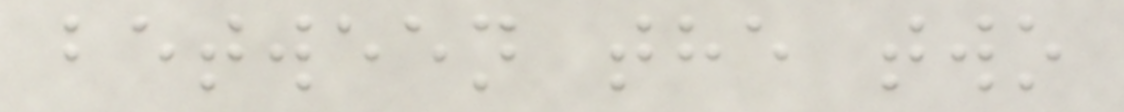between the two
